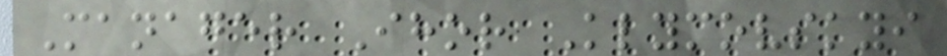Manager Ihor Klymovskyi
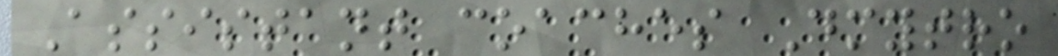Assistant coaches Dmytro
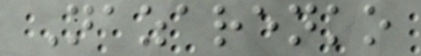Nazarenko
